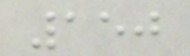150
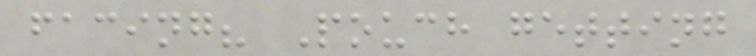facing? Pouch getting
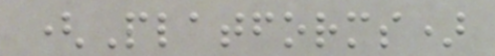(Platforms)
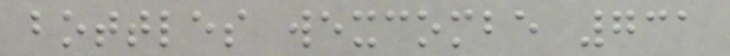bottles wexcombe 731
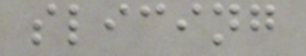slicing
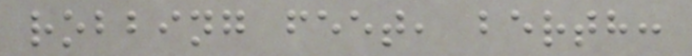robbing feet, berth:
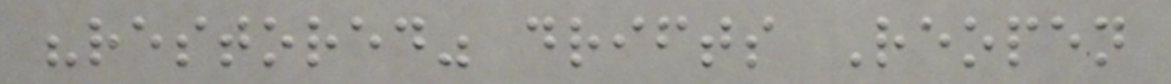"restored" drifts Reopen
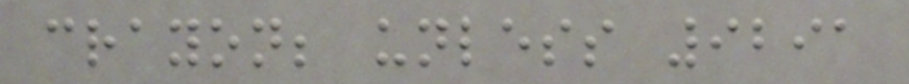crayon; unless 9291
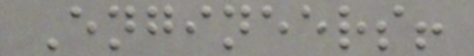Engineers!
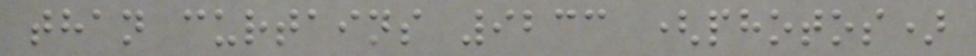than curtains 9233 (photos)
